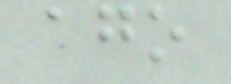ago
